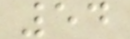54
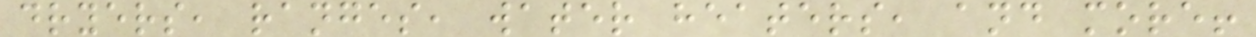dryers, ranges, water heaters, and more!
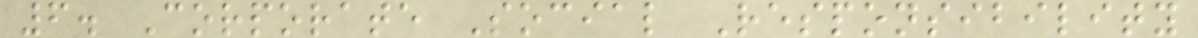6. Corporate Social Responsibility
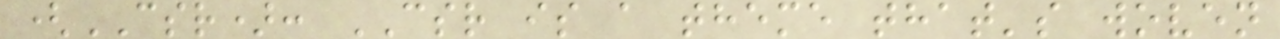(CSR): CSR is a theme that's woven
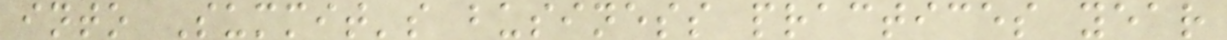into Summit's business practices year
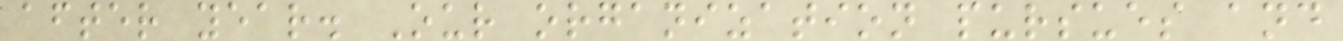after year. Our organization pursues and
